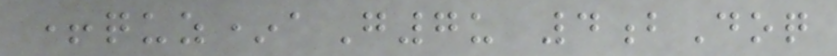+quz*aG7u 4bDoq
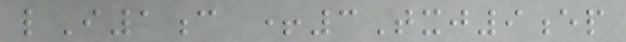lI1c +3Txj9ep
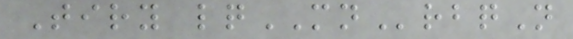Tiry lqMNrbqN
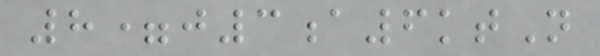8=j3a6ktN
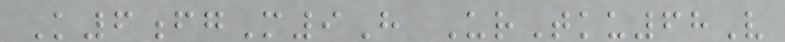K6fgM9H UrTku68V
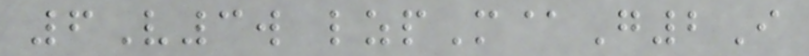6V3w lzpM@G2I
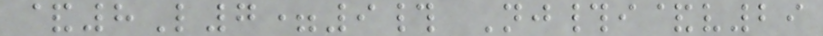&8L7=9# Nj#i&v29
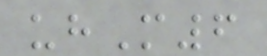uhM6
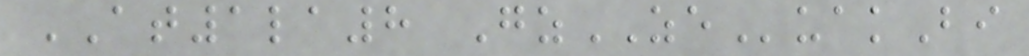AT1la8 GzZEuakBi
